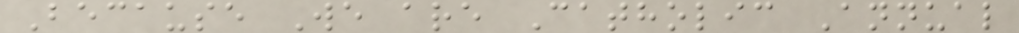Because We are Catholic Annual
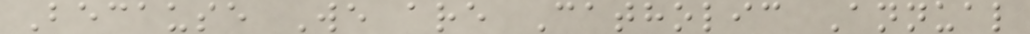Because We are Catholic Annual
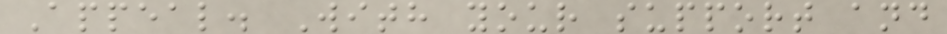Appeal. With your support and
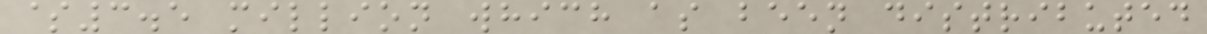$3.5 million which as been distributed
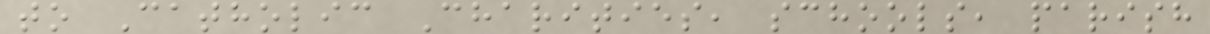to Catholic Charities, schools, parish
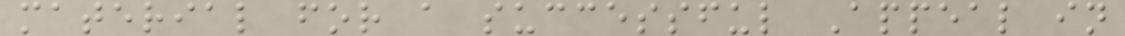material for a successful Appeal in
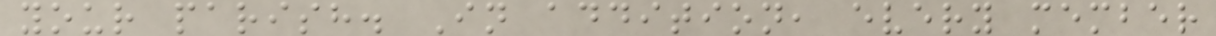your parish. In addition, every member
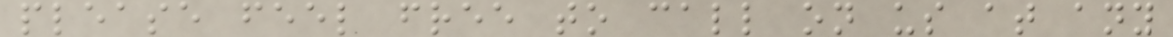please feel free to call on us at any
